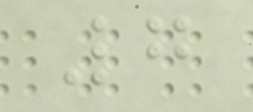7
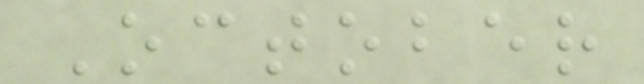October
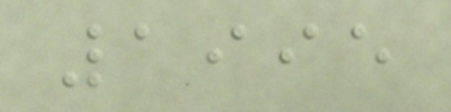1995
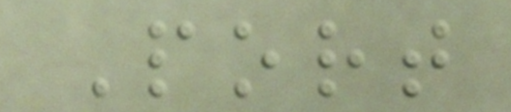Port
